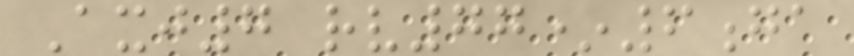Axj7 rv77*6ga
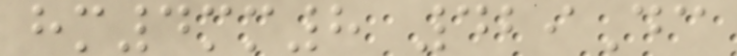hm4mm8 429Dc
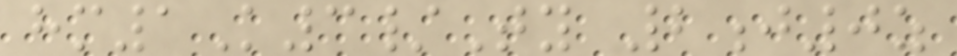hm1K3/Ty 2j0z
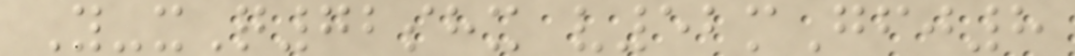Y-xQ72shx v52mGfj8
